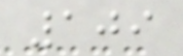109
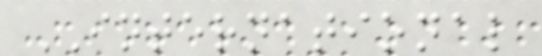INTERNATIONAL
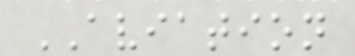AVIATION
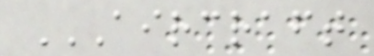AIRCRAFT
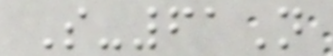S-61N
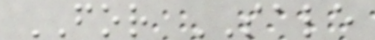FOR SALE
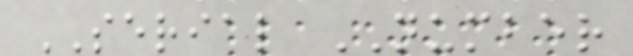SERIAL NUMBER
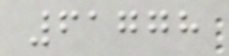61778
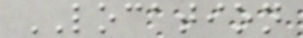LOCATION
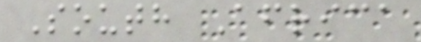South Africa
